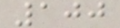100
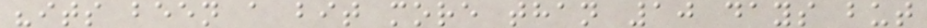"its been a bit more than 10 days but
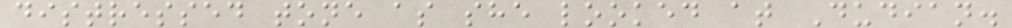distressed tone as she looked at Dudian.
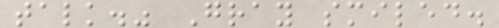talk." Gray smiled.
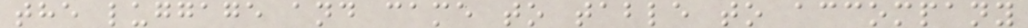the luggage and came to table to accompany
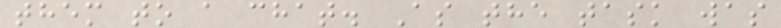them to a chat. As the task was
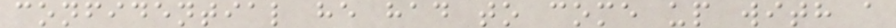confidential he had to come up with a
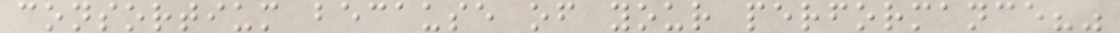consortium because of your performance?"
